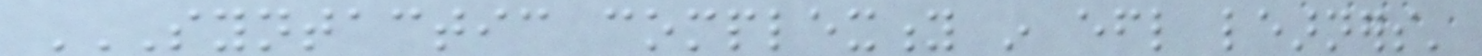SYNTACTIC COMPLEXITY IN EFL LEARNERS'
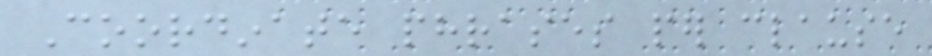Coordinate phrases per clause
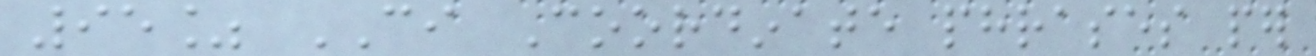95% CI Coordinate phrases per
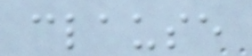clause
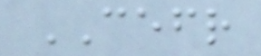CEFR
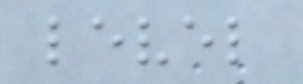level
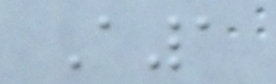A1
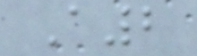A2
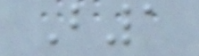B1
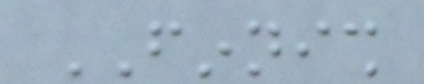FINNISH
